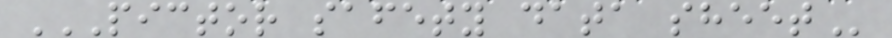PICTOR SAFETY DATA SHEET
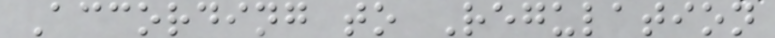According to Regulation
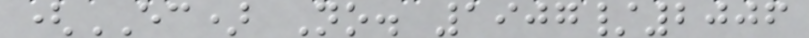(EC) No. 1907/2006
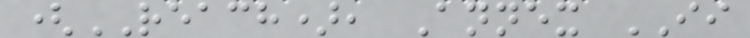(REACH), Annex II
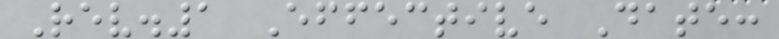Rev.1 Effective Date:
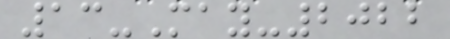13-May-2022
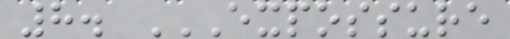8. EXPOSSURE
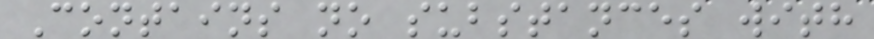Contains no substances with
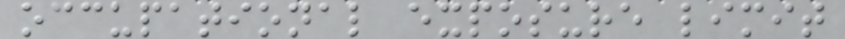occupational exposure limit
